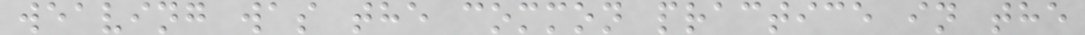weaving was the common practice in the
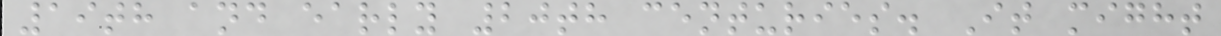19th and early 20th centuries. It might
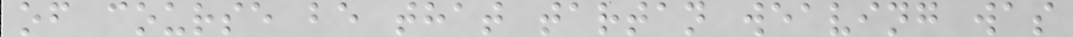of course be that tartan weaving was
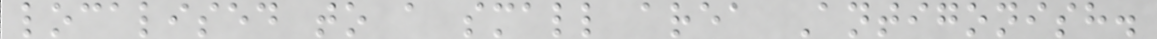localised to a small area Antigonish.
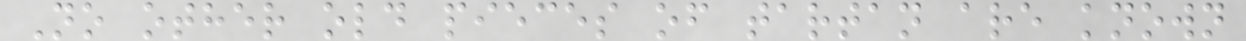No other old pieces of tartan are known
